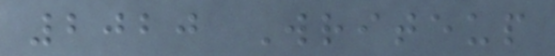2020 Writeup
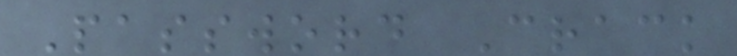Password Crack
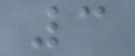3
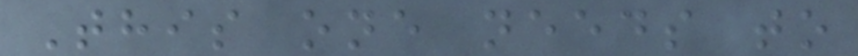This one needs to
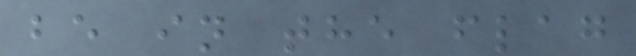be in the flag
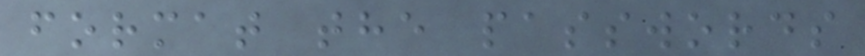format the passwords
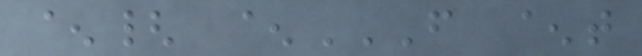^{ ^F ^T
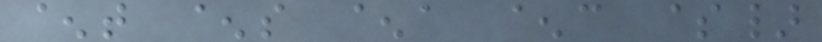^t ^s ^a ^c $}
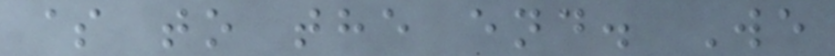$ to the end. We
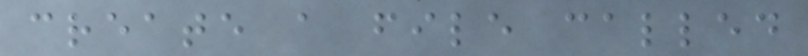create a file called
